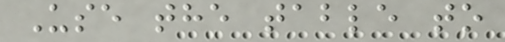Use the table to
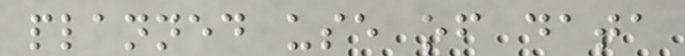planned use of data
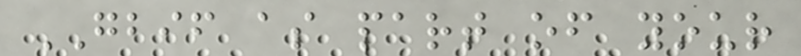GBIF as part of your
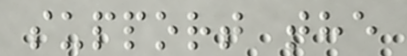support the
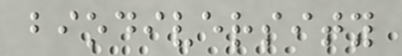biodiversity
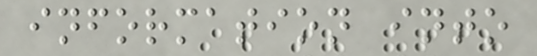information into
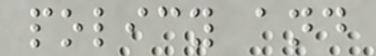policy and
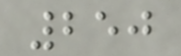250
